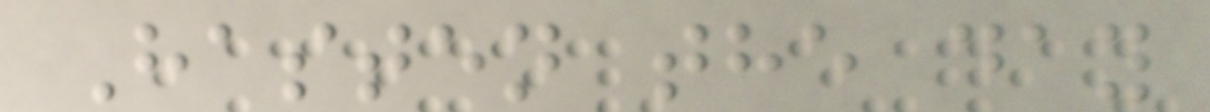Hasten the day
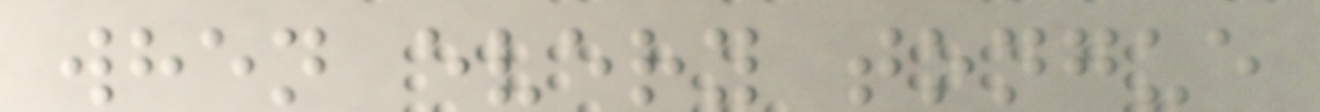when every tongue
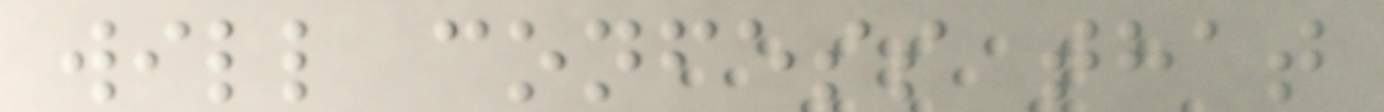will confess that
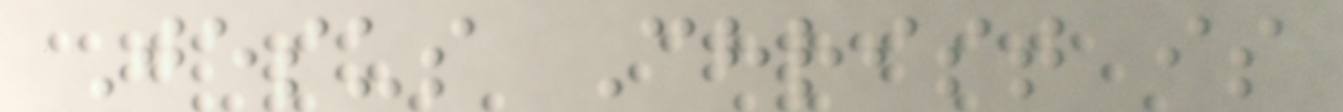Jesus Christ is
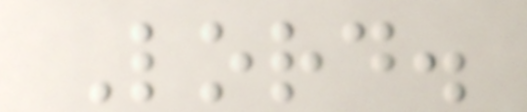Lord.
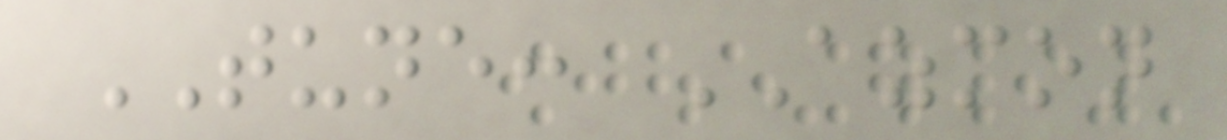TUNE: AZMON
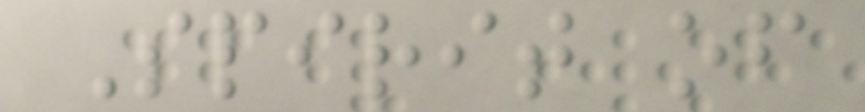Spirit of
